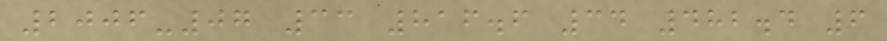2006-07 33 816.6 34 482.4 6
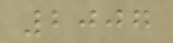2007
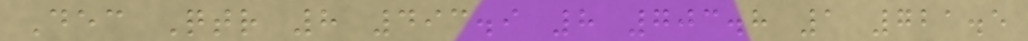Dec Qtr 8 493.9 8 703.8 1 721.5
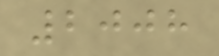2008
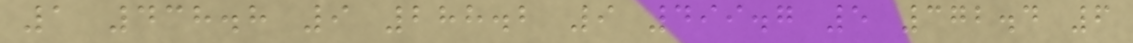1 438.8 9 288.2 9 499.7 5 372.4 6
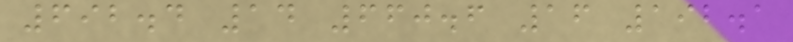692.4 14 660.6 16 192.1
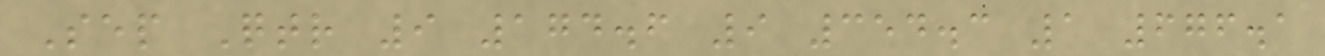Sep Qtr 9 174.6 9 354.3 1 676.1
